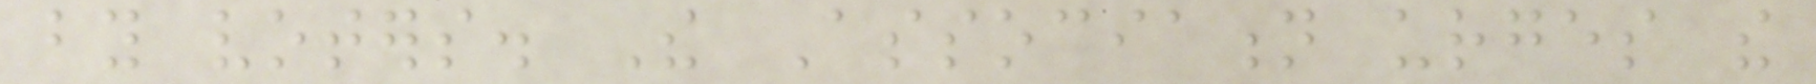by voters. The Association urges the
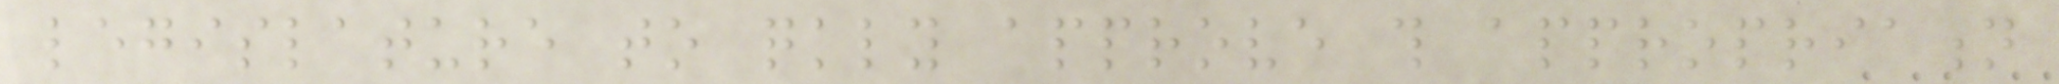legislature to quickly approve this appropriation
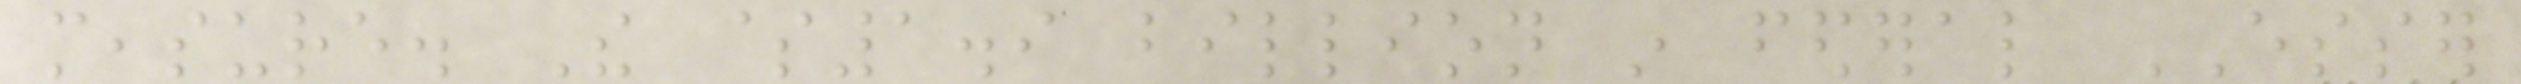measure. The $1.9 billion in federal ESSER
